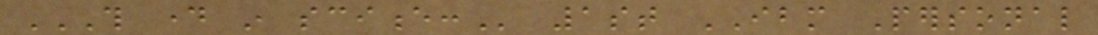THIS DAY IN SCIENCE: 1st IBM Personal
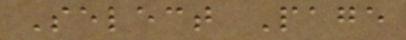Select Page
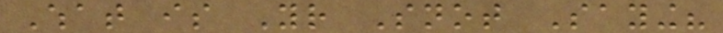What is Your Snot Saying?
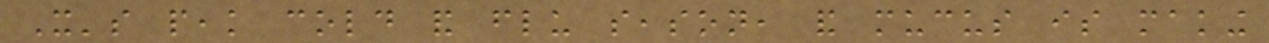It's peak cold and flu season, and mucus is making
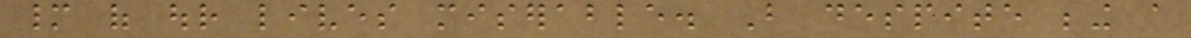many of our lives miserable. But despite being a
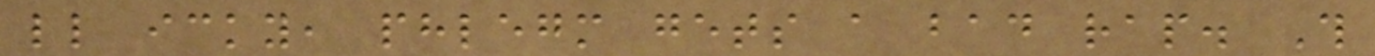little icky, phlegm gets a bad rap. This
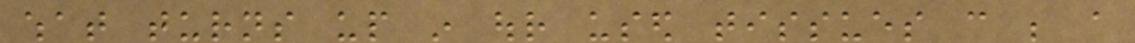what turns up in our used tissues can be a
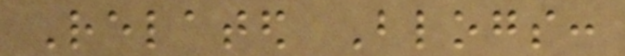Related Blogs:
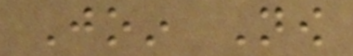Join Now
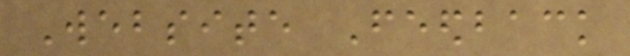Website Feedback
